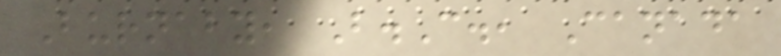Burnaby, B.C., Canada
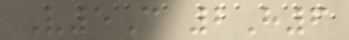V5C 2H6
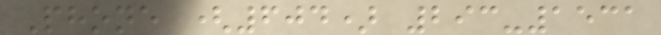Phone (604) 293-1531
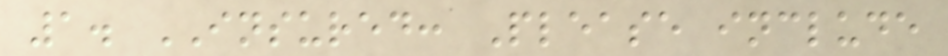1. INSURED: Please include
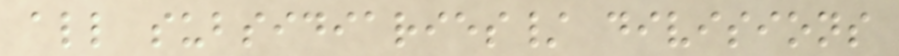all subsidiaries/ divisions
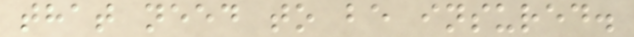that need to be insured.
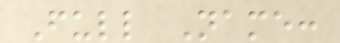Full Name:
